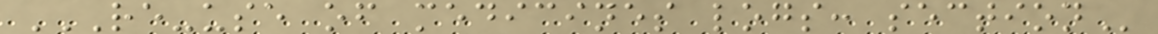RE-USE OF MEDICINES LOGS: SECTION
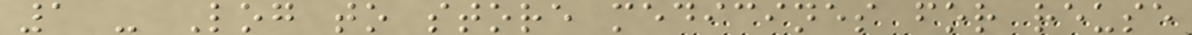1 - Log to store medicines for reuse
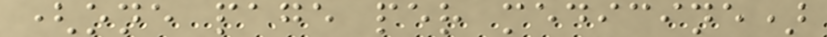(one page per medicine)
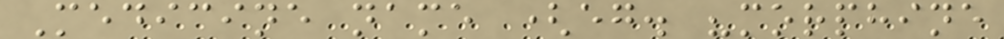Medicine name (eg. "morphine
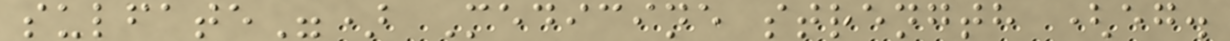sulfate") Medicine strength (eg.
